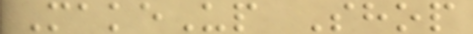MakeUp Shop
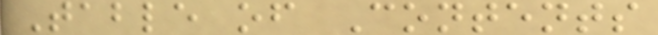Table of Contents
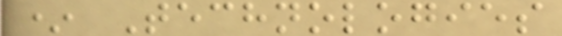* Technologies
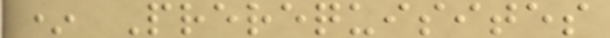* Prerequisites
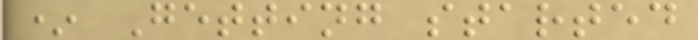* Getting started
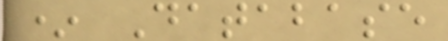* Database
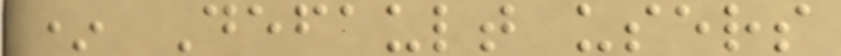* Default users
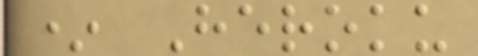* Heroku
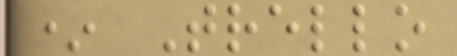* Trello
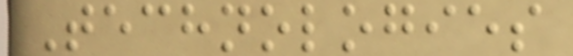Technologies
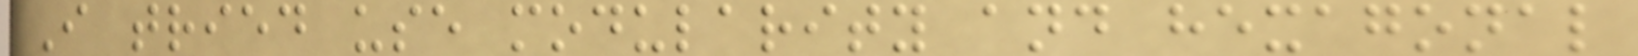I tried use modularity and hexagonal
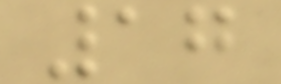17
